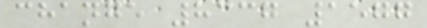change 8337 1577
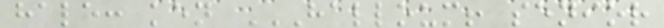hale: ken HALLOUM! SENIOR
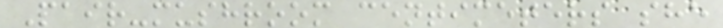Pair-mushroom centimeters she
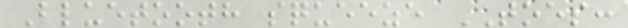Bluetooth squeeze TOES:
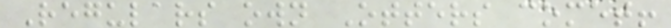Regulars own Otters comet!
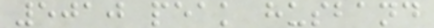5010 peak husband
